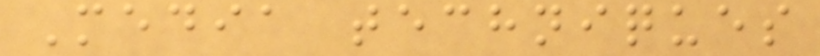Media techniques
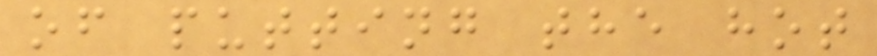of putting the hot
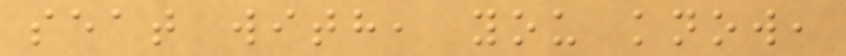seat with, you know,
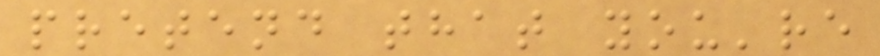pretend that you're
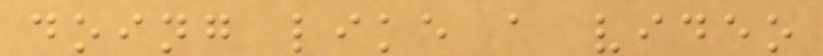doing like a video
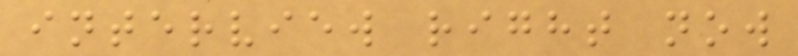interview right now
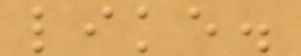like.
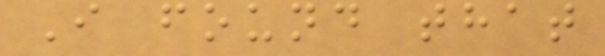I found that
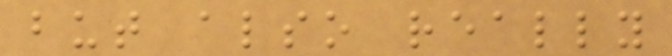but also really
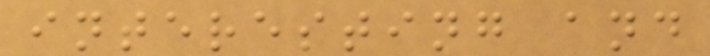interesting and
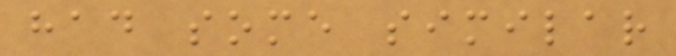had some similar
